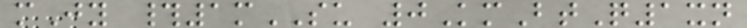mJy #1mSU 0KmBtQ1xn
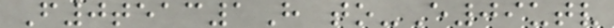F0teac1H to-E09utv
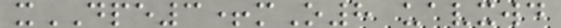xDPE3+mO8 uavxwd
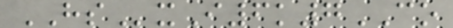HSxI6k7CO
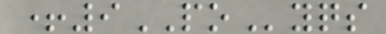+9POyqs
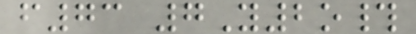f73 7Y2o#
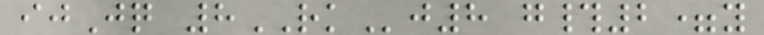ijJq 8RKj8 g#2=y
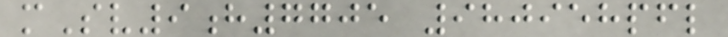mSv9h7705 980958pfl
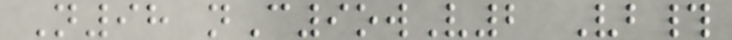N98 nC9owV2 Vb#
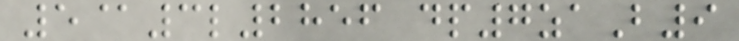5@3l2856 dp7zaB9
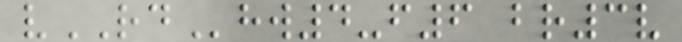vRDhw4-f6 br3v
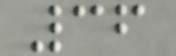36
